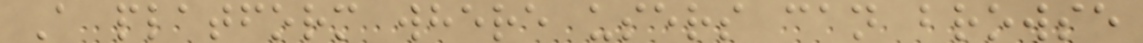A platform where users can browse
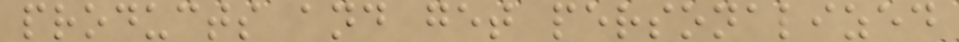products and get personalized
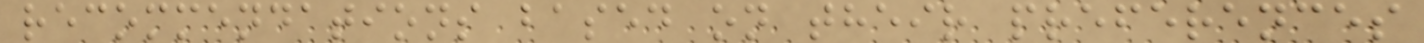recommendations based on their preferences
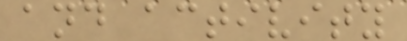and activity
